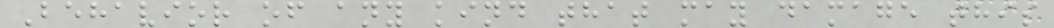Behavior of any kind that may damage this
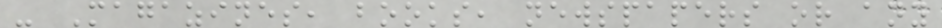- Magazines, books, newspapers or any
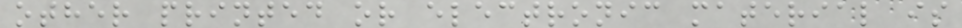other printed or electronic material is
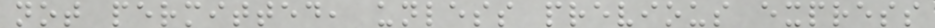not permitted, unless previous express
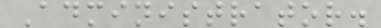Administrator.
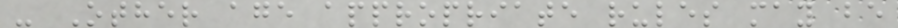- Other age appropriate rules may be
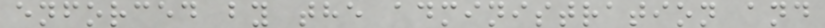enforced by the administration and
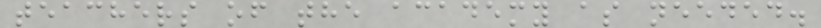teachers of the academy as needed.
